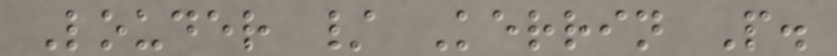Louder / Kerrin P.
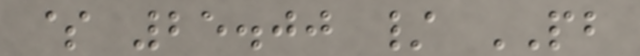$ 25.00 / PB
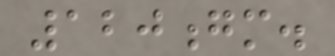120gm.
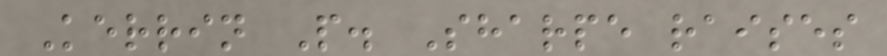Kerrin P. Sharpe raises
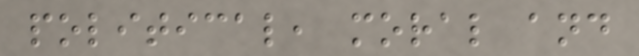political, moral and
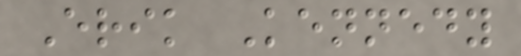Erik Kennedy
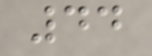44
